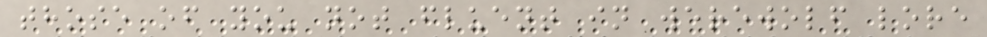those of you not fluent in werewolf lore
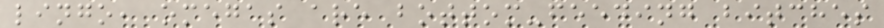lingo, omegas are bottom-feeding bitches
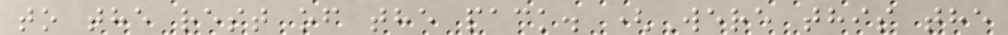to the rest of the pack. (Were this the
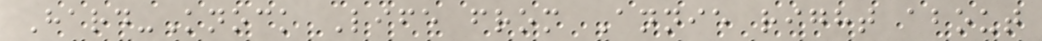Hard-Knock Life from Annie right about
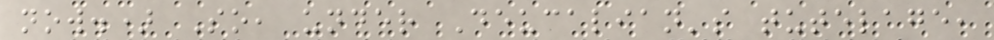now.) So, under Deucalian's tutelage,
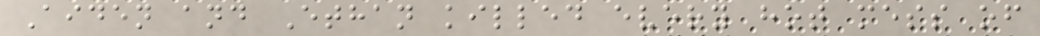Aiden and Ethan killed every hot mess of
